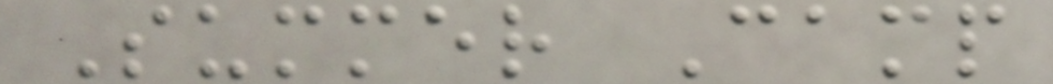Summer Camp
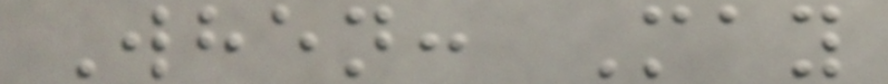When: May
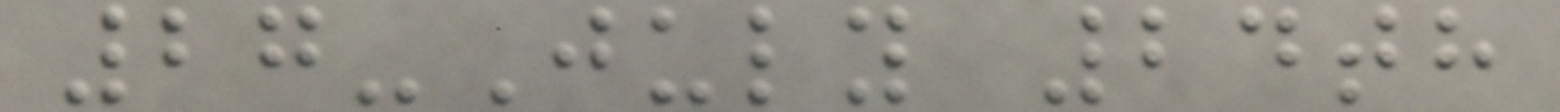27-July 24th
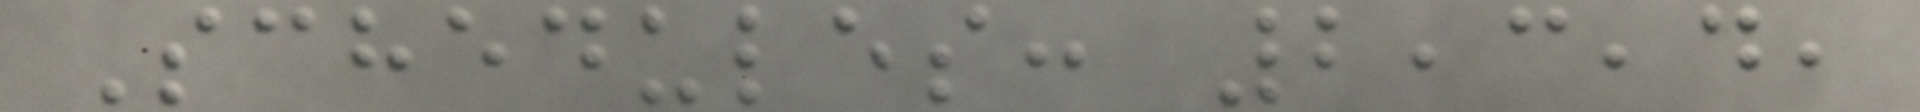Schedules: 2,3,4,
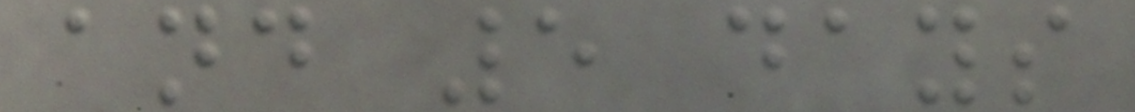and 5 days
